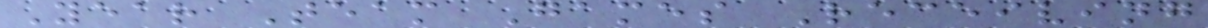Year Team Games Receiving
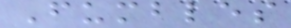Fumbles
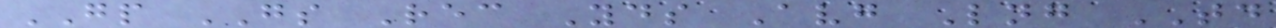GP GS Rec Yds Avg Lng TD
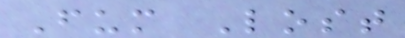Fum Lost
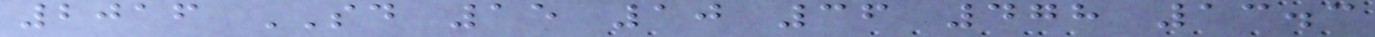2016 SD 15 10 36 478 13.3
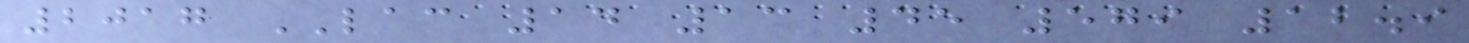2017 LAC 14 13 45 579 12.9
